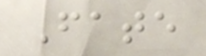Fate
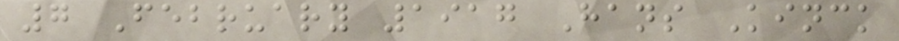7 February 1917 Hans Kinck
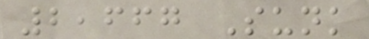2,667 Sunk
